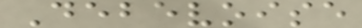Debevoise
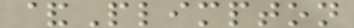&Plimpton
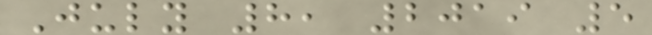July 8, 2019 5
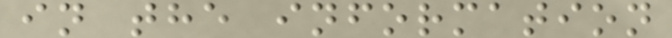in the information
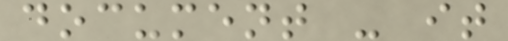document - it
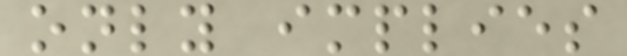only implies
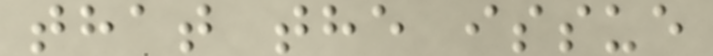that the issue
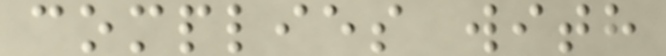complies with
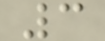3
